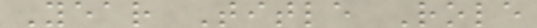Year Title Role
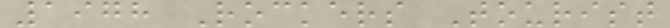1978 Rockers Tourist
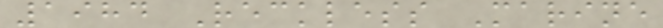1984 Reckless Marine
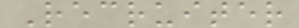Recruiter
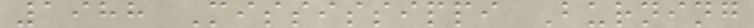1988 Mississippi Burning
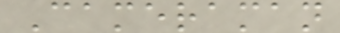Cameraman
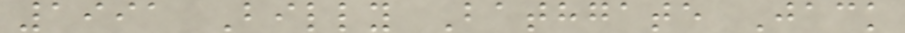1991 Billy Bathgate Jack
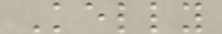Kelly
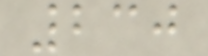230
